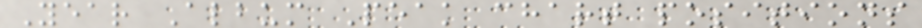Year Album Peak chart positions
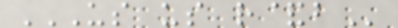US US R&B
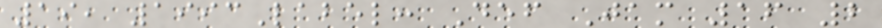19, 1993Label: Def Jam 16 2
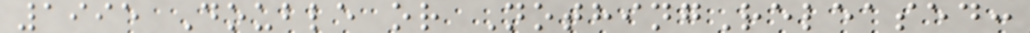1995 Double or NothingReleased:
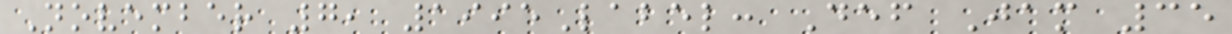November 7, 1995Label: Def Jam 35
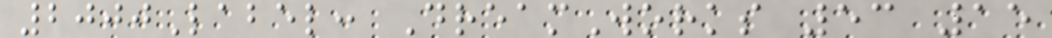2000Label: DreamWorks 53 15
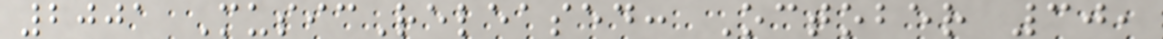2001 MusicReleased: October 30,
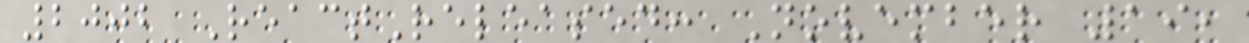2002 ReactReleased: November 19,
